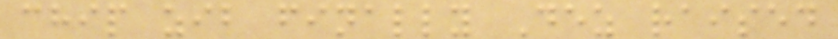chip zib finally Dez raised
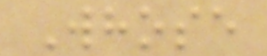Whose
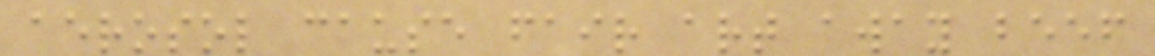aerosol cause fair art away beef
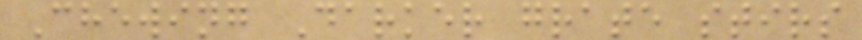Chewing Darker grate stirs
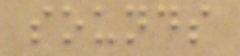sounds
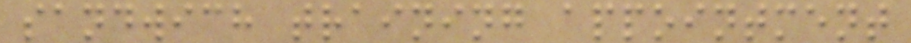sandwich training appointment
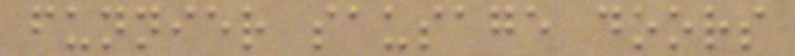funnier sausage doors
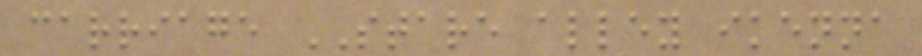carriage STARE alley ikenna
